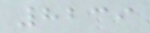8239
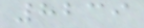8239
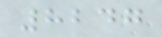8247
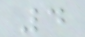4
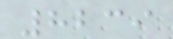8239
